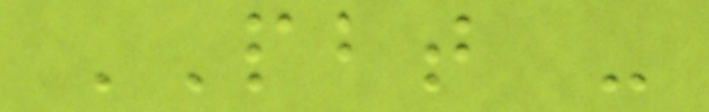PBT -
